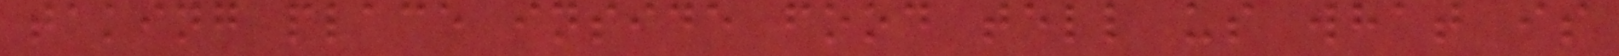taking place inside food tell us what is
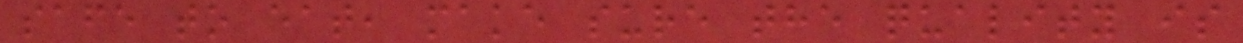safe to eat, make sure the quality is
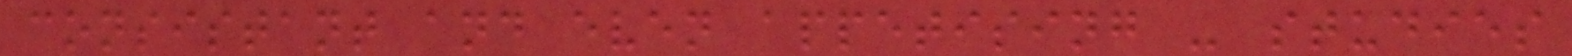consistant and even appetising - studies
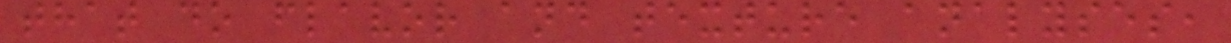that do flavor and texture analyses,
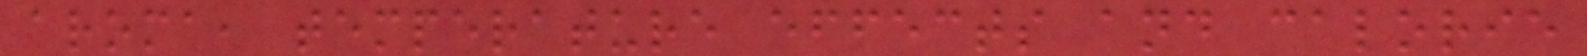aroma, temperature effects and calorie
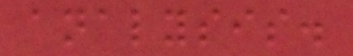analysis.
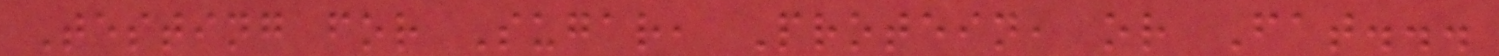Testing for Sugar, Protein, or Fat...
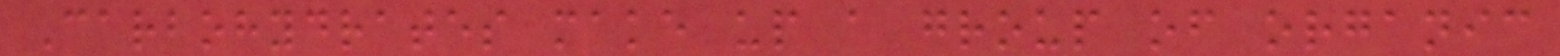Carbohydrates make up a group of organic
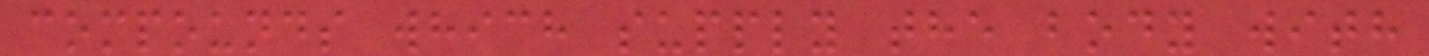compounds which supply the body with
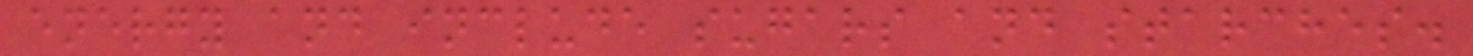energy and include sugars and starches.
